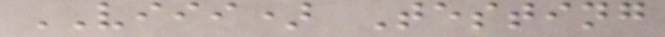VIII) Testing
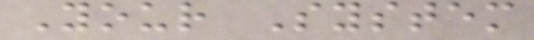Your System
